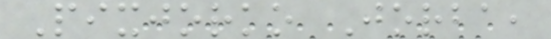Pixjorko Jorba,
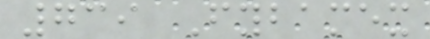739 Fybamex
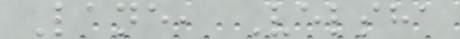Lane, Velsha
